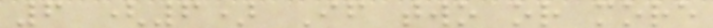6 (6) If two or more
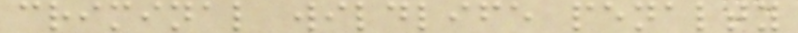criminal wildlife penalty
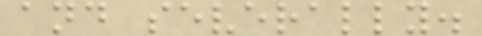and severally.
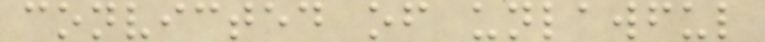convicted of unlawful
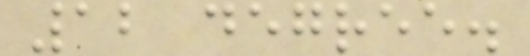12 degree.
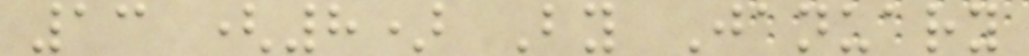13 (8) By January
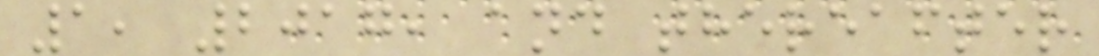1, 2017, and thereafter
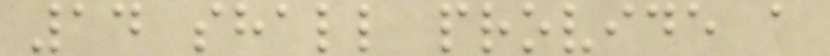14 shall provide a
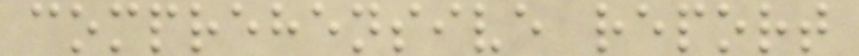comprehensive report
